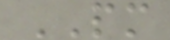PM
